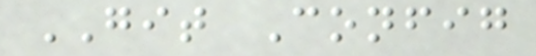GIT Config
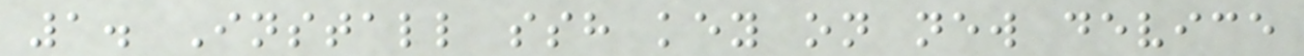1. Install ssh key on new device
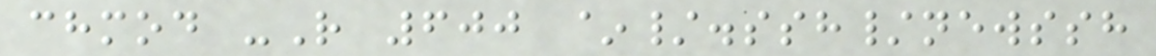chmod -R 600 ~/.ssh/newssh
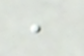,
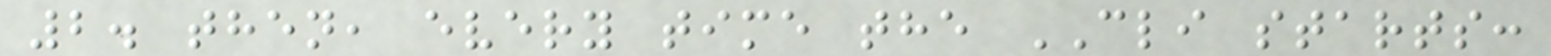2. then, every time the CLI starts:
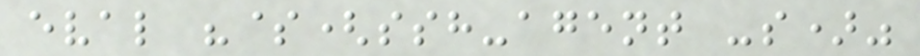eval "$(ssh-agent -s)"
